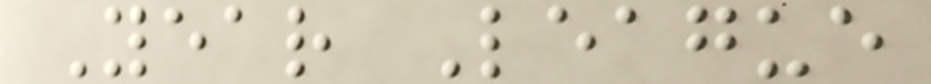Year League
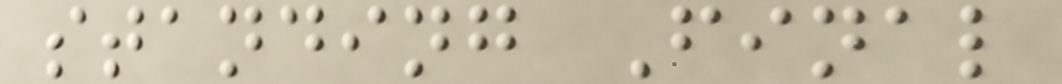standing Final
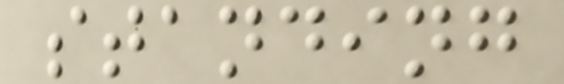standing
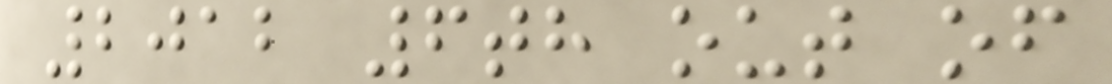2012 6th out of
